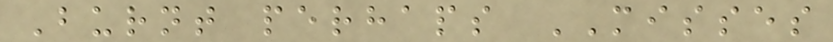Burnt perhaps MISSES
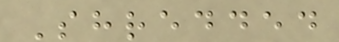Shredded
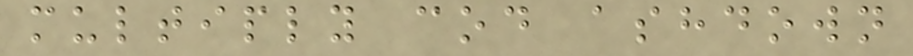multiply cod ashdown
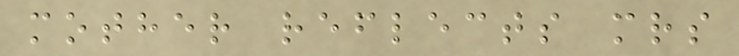mother reflects mrs
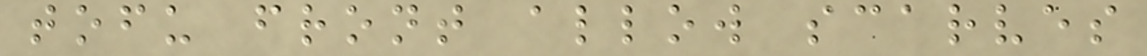tofu front allow scarves
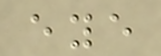eye
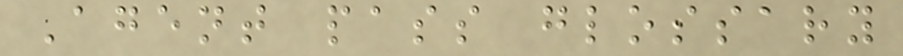Agent pass glossary
